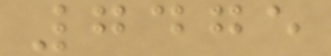7475
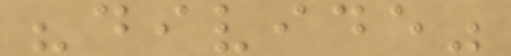"divide"
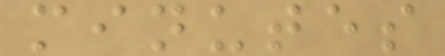minutes
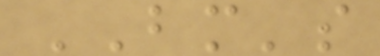BM's
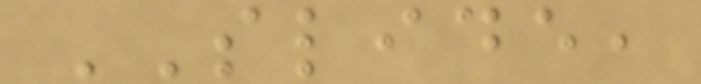SLIDE,
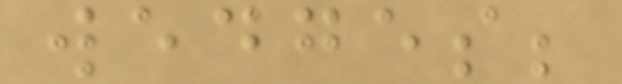wedges;
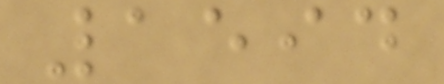1594
